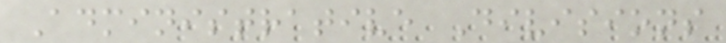Administrative Divisions
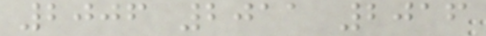2006 2011 2016
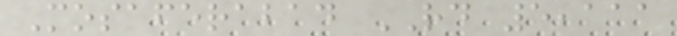Mosaferabad RD 5,111
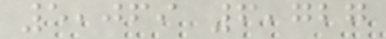5,069 6,727
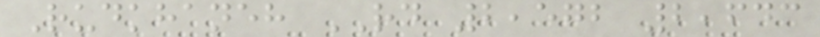Rudkhaneh RD 2,572 2,643
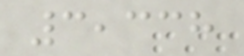3,338
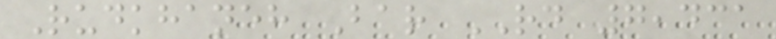Rudkhaneh Bar RD 7,431
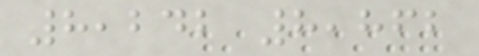8,242 8,862
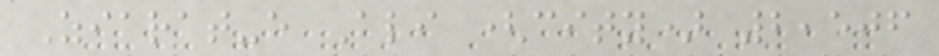Ziarat-e Ali (city) 2,506
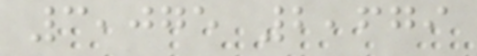3,075 2,679
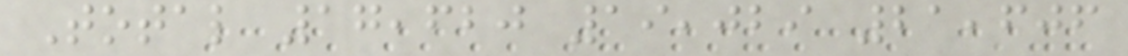Total 17,620 19,029 21,606
